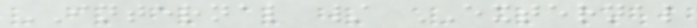INTERNAL / EXTERNAL
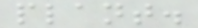plant.
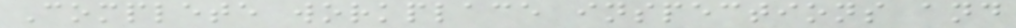Complete workplace inspections and
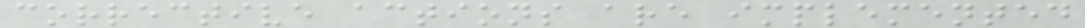corrective actions are implemented
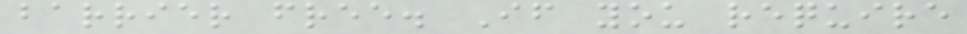barrier free. If you require
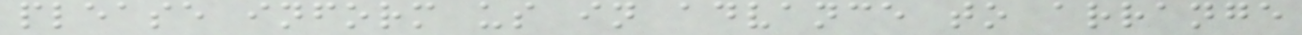please inform us in advance to arrange
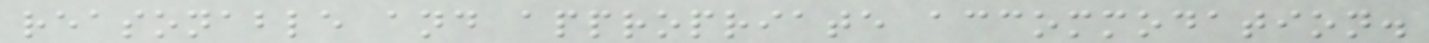reasonable and appropriate accommodation.
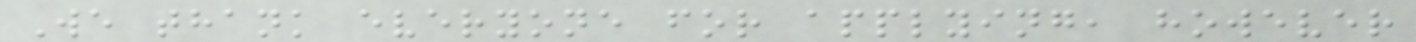We thank everyone for applying, however
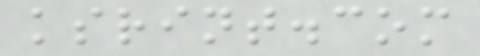ksrint.com
